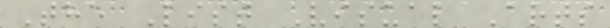The List Visual Arts
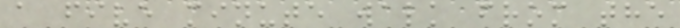a five minute walk from the
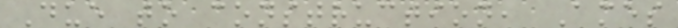Due to construction, Ames
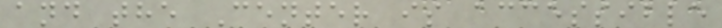and the Center is accessible
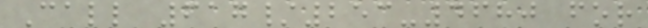Call 617/253-4680 for
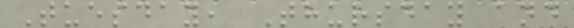Tuesday, Thursday and
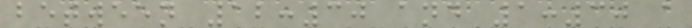between 12:30 and 1:30 a
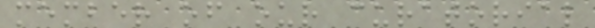member of our curatorial
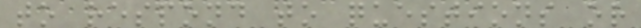to respond to questions or
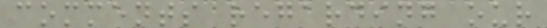comments regarding our
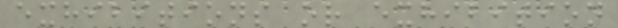exhibitions or exhibition
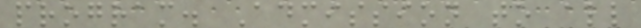program. Admission to all
